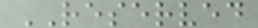RESERVED
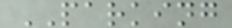PARKING
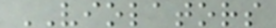VIOLATORS
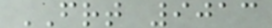FRT 9013
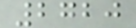2720
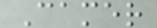Camer
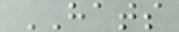HATS
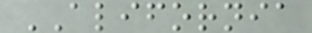ALIFORNIA
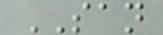SAN
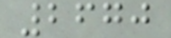2670
